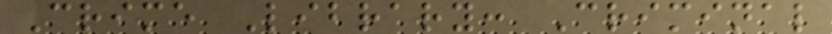Crime Library: Criminal
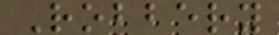Robbery
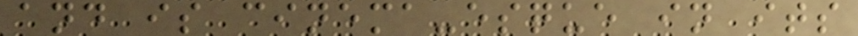and is cinema-esque in its
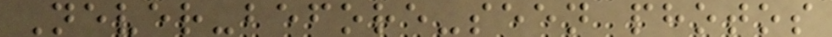Never-before-seen photos
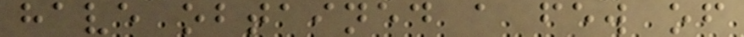have obtained a few of
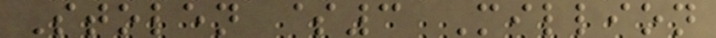Stolen $3 Million
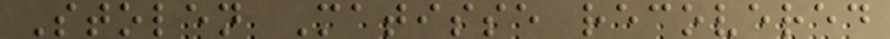Stolen Matisse recovered
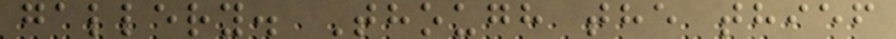gallery. Though the thief
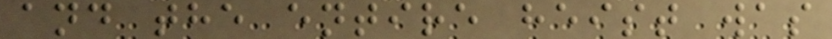and the entire heist was
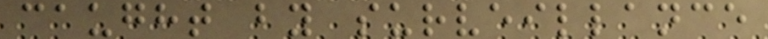caught by surveillance
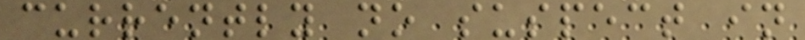currently no suspect in
